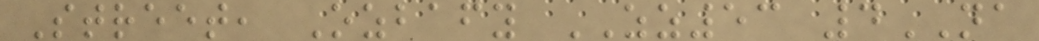Street, Ozbafy ZZ53 4NA
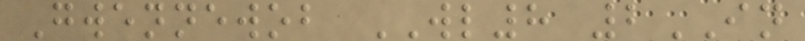Gwennewob WL8 2IN
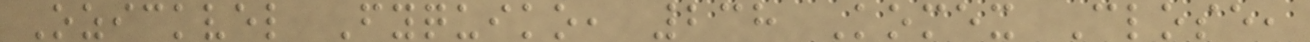Ozickvel Fyquiko, 238 Komex Close,
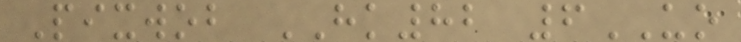Pixwob HK82 6UO
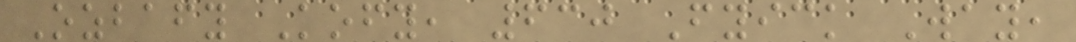Ozbafy Kofy, 630 Fyick Way,
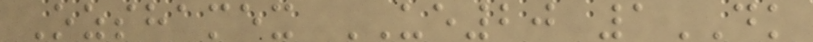Ozshamex UE20 1DK
